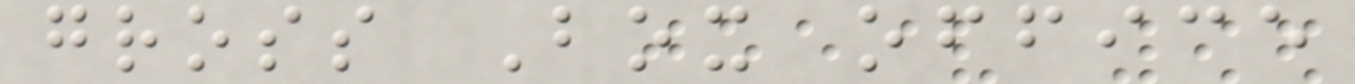gross Box office
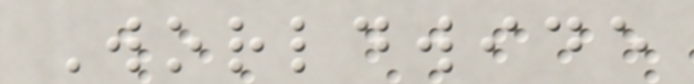Worldwide
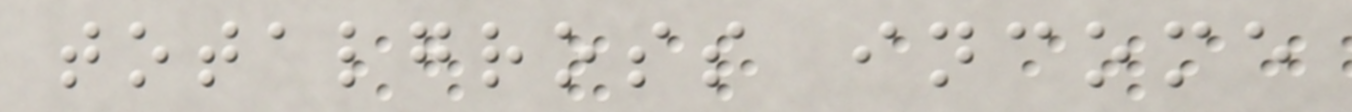totalgross income
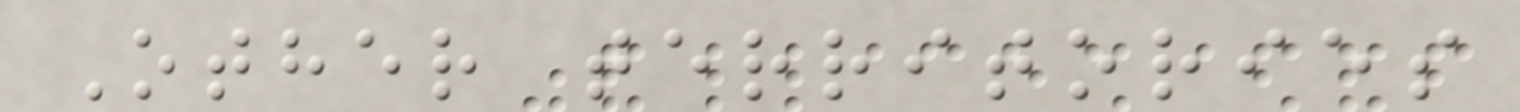Other territories
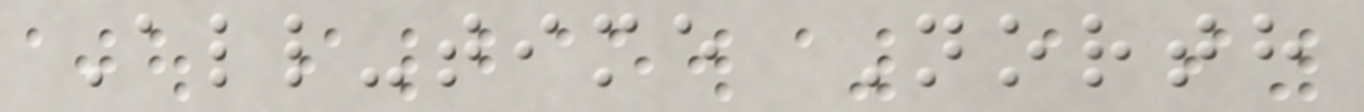All-time North
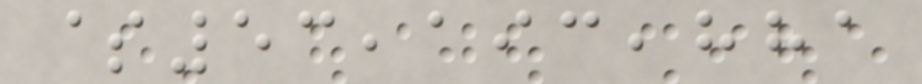$53,193,881
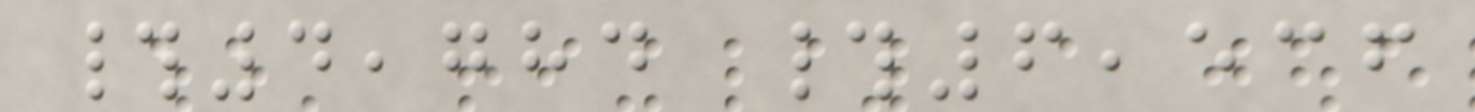#4,784 #6,536
